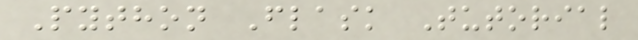Python Flask Tutorial
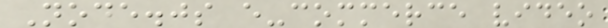Node.js e-commerce video
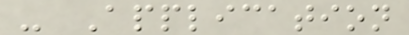- Application
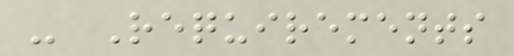- Requirements
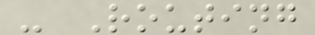- Routing
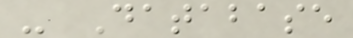- Database
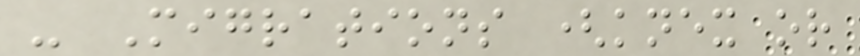- Migrations (knex or
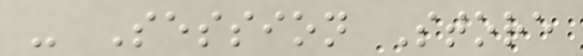- Session Store
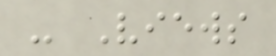- Views
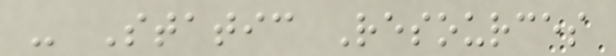- Static Resources
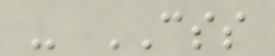- CSS
